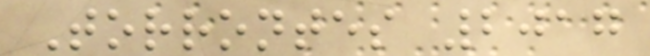Torrontes 2017
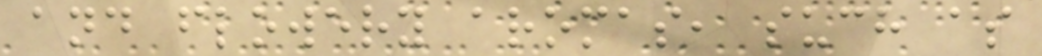and flowery aromas, such as
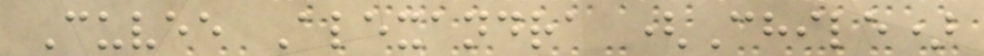Cuvee Alexandra (Chile)
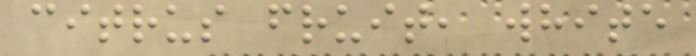citrus fruit, white
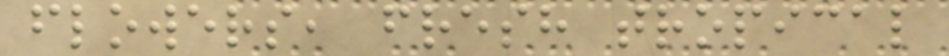flowers, fresh tropical
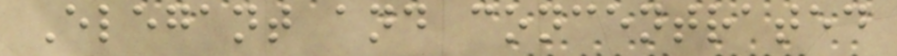Elegant and concentrated
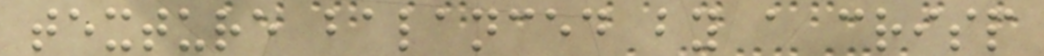texture balanced by a crisp
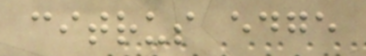citrus edge
